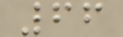66
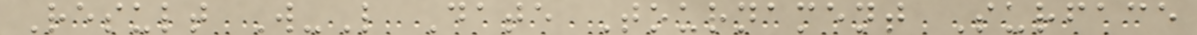Result W-L Date Tournament Surface
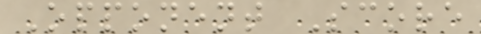Opponent Score
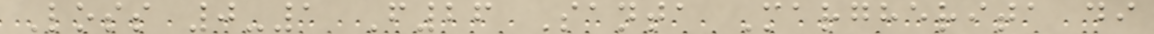Loss 0-1 F26 Santa Margherita di
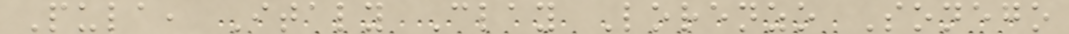Pula, Italy Clay Lorenzo Sonego
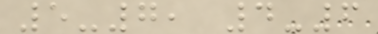5-7, 4-6
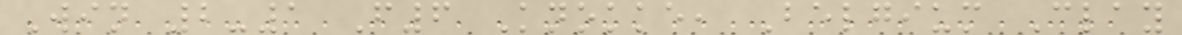Win 2-1 F6 Knokke, Belgium Clay
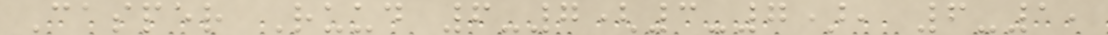Casper Ruud 6-7(3-7), 6-1,
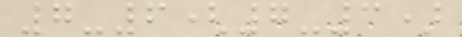7-6(7-3)
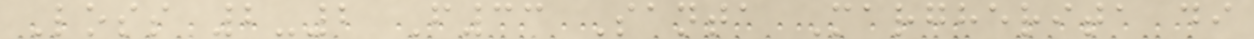Loss 2-2 F33 Santa Margherita di
